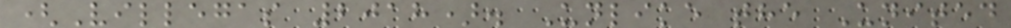(Villegas 2018). Unlike the United
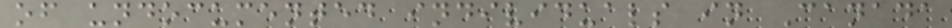of undocumented individuals in Canada
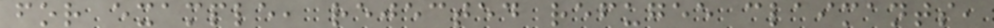for example, rejected refugee claimants,
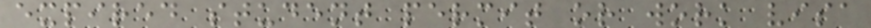expired student permit or work visa
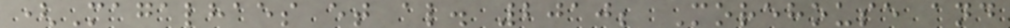(Magalhaes et al. 2010; Morehouse and
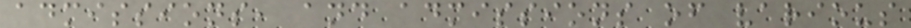admissions, and admissions of various
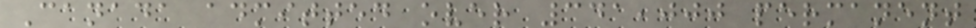Canada admitted over 341,000 permanent
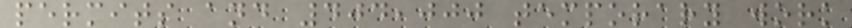permits and 404,000 temporary work
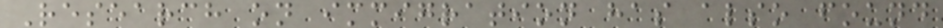Research on immigration has also found
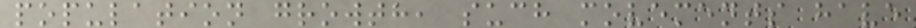population growth, such movements have
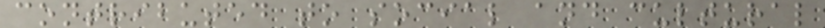contributed to social and cultural
